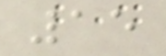15
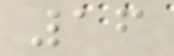16
